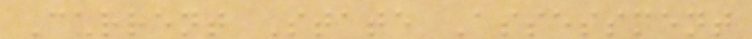Current State Assessment
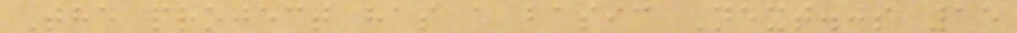The project has a basic Next.js 15
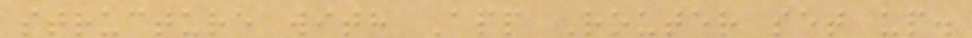structure with App Router set up.
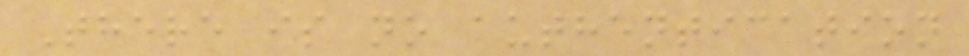There is no authentication
